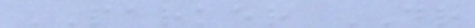PARKER DR
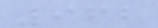962
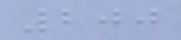200
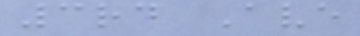3rd Ave
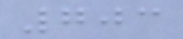703
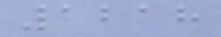1218
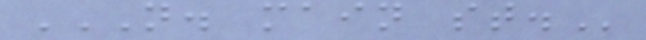N. MAIN ST.
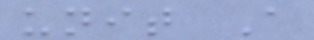unit A
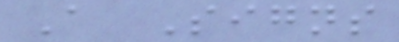A Signs
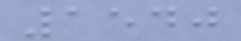1540
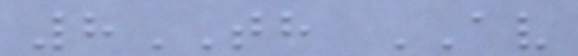8TH AV
